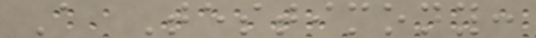A Testimony:
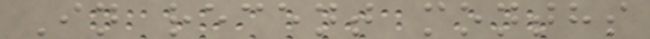In recent months
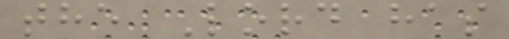the Lord has
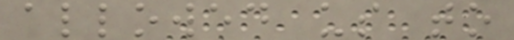allowed us to
